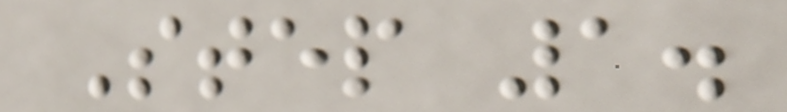Step 1.
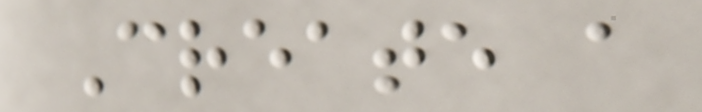Create a
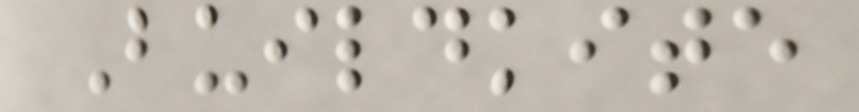Buildkite
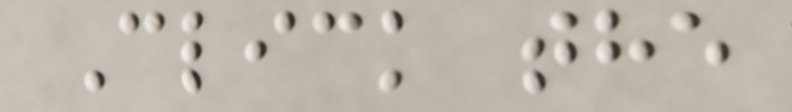Click the
